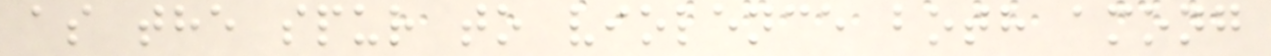as the spur to violence both among
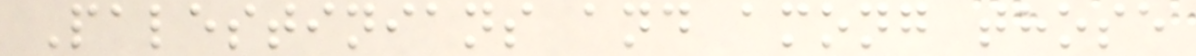Palestinians and among those
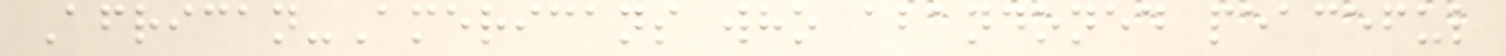African-Americans who abandoned peaceful
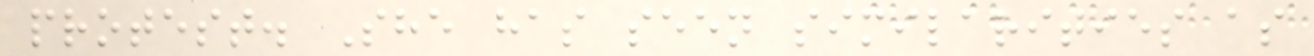protest. She has seen similarities as
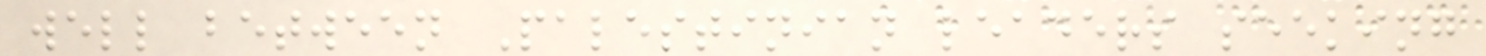well between Palestinian leaders seeking
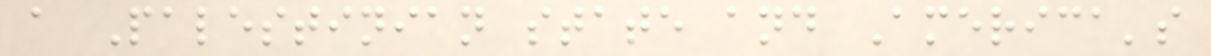a Palestinian state and America's
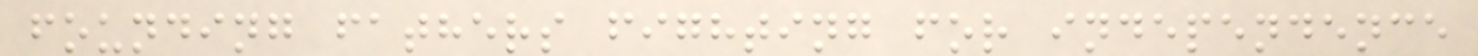founding fathers fighting for independence
